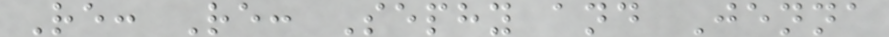Re: Re: Sephy and Jenna
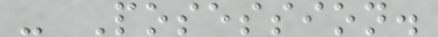- Posession.
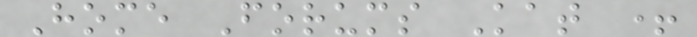Home Forums Kat +
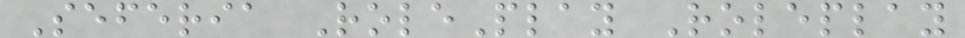Seferia RolePlay Roleplay
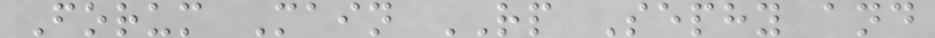Forum Main RP Sephy and
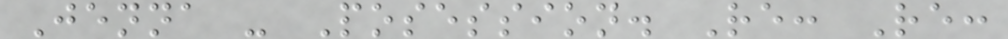Jenna - Posession. Re: Re:
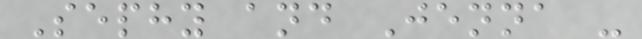Sephy and Jenna -
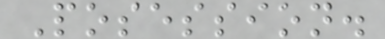Posession.
